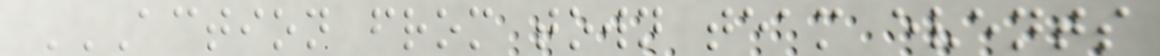ACTION FROM TOWN TEAM EVENTS
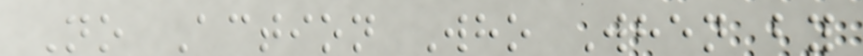No Action Who When by
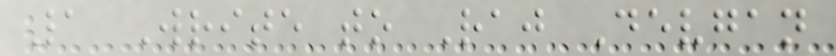1 Write to Raj Devgan
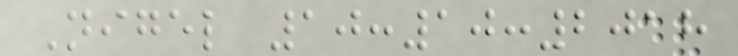Nigel 10:10:2018
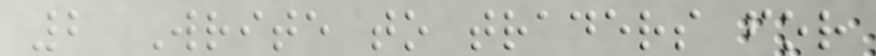2 Write to traders for
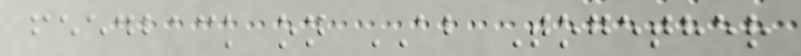feedback on AB Together
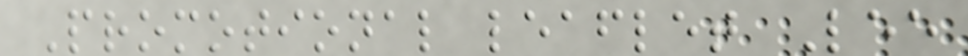Promotional leaflet Lee
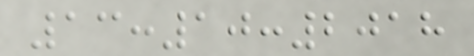13:10:2018
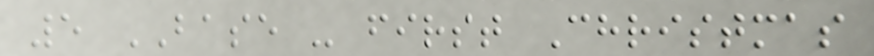5 BASE - first Christmas
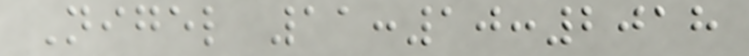Nigel 11:10:2018
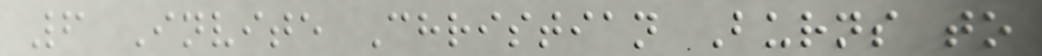6 Invite Christian Burns to
